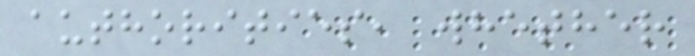authorities, whether
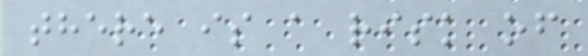there is a risk of
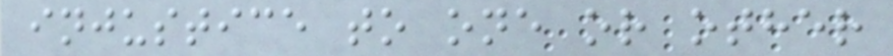injustice to one or other
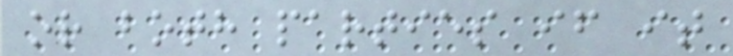or both parties if it
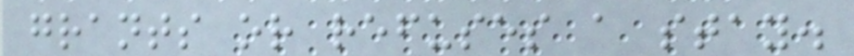grants or refuses a stay.
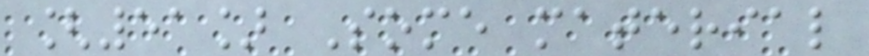[51] Some material
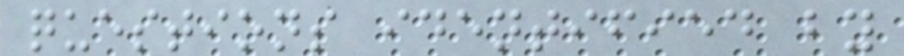questions identified by
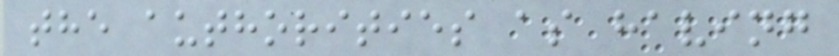the authorities as having
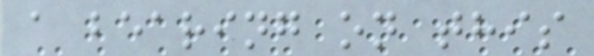a bearing on this
